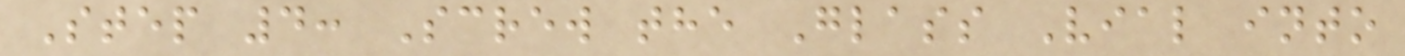Step 4: Screw the Glass Vial into
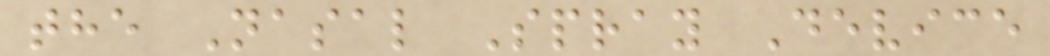the Nasal Spray Device
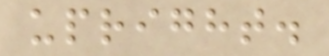upright.
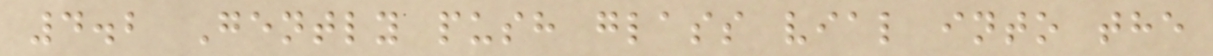4.2 Gently push glass vial into the
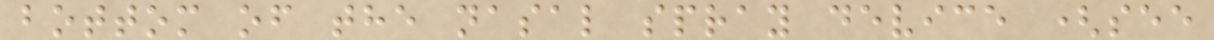bottom of the nasal spray device (see
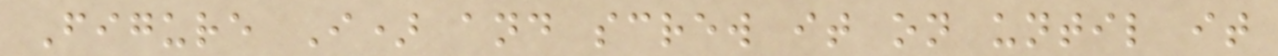Figure I) and screw it on until it
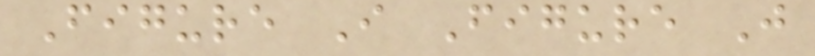Figure I Figure J
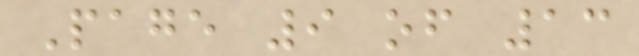Page 9 of 13
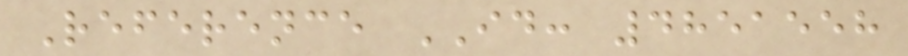Reference ID: 4851558
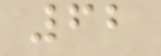62
